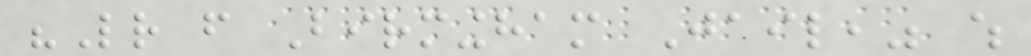"Letter from Birmingham Jail," which
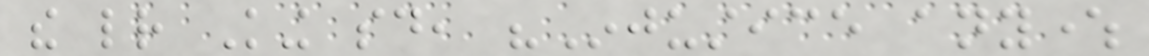the letter King said, "Injustice anywhere
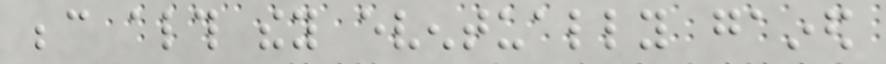because although they eventually gained
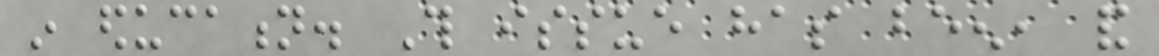in education. This issue has been, and
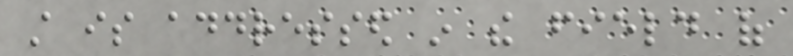still is addressed in the field of
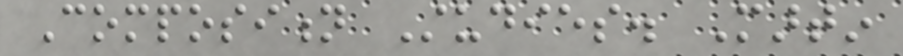Composition Studies. Martin
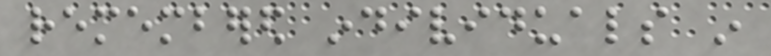remembered individuals in
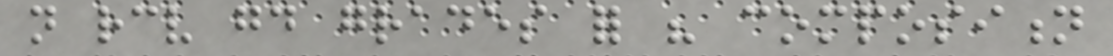not receive good grades for his composition
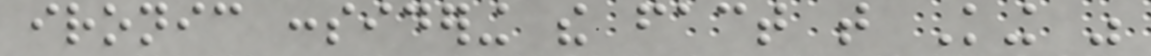ironic considering the fact that King was
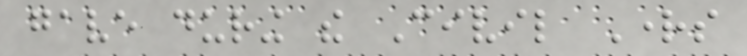gave during the Civil Rights
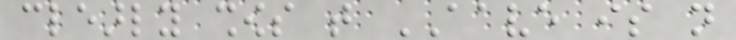clearly shows that AAVE is not
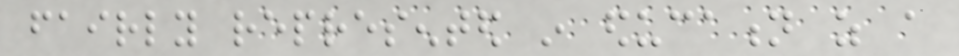fairly represented in education as a
